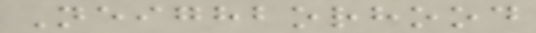Neighborhood
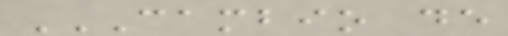CAMBIO DE
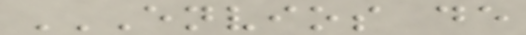ENVIOS DE
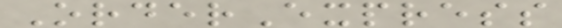OrderExpress
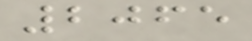2065
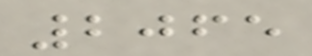2065
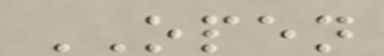OPEN
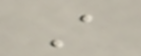A
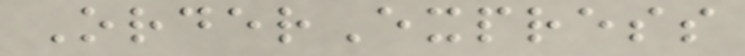OrderExpress
